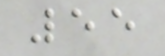55
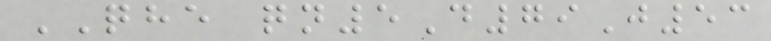QHE qn5D79J53
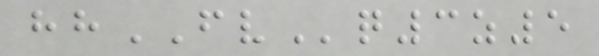hhFVq3z5
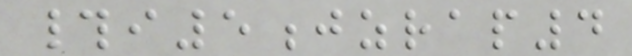#i5jzrap4
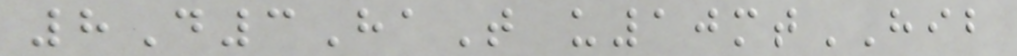8D3HaT u10mtHIB
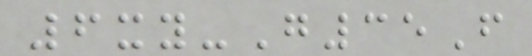6xy-G35F
